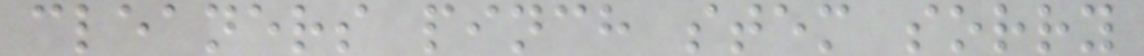cleaners pinch stem sorry
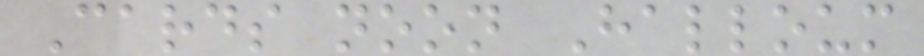Cards noon Halloum
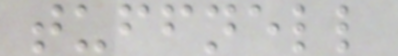tuffnell
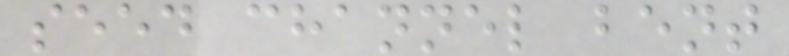seed channel bent
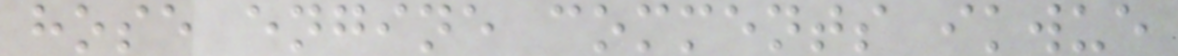hose engine comments ikwue
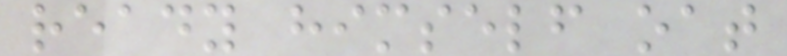ready himself oat
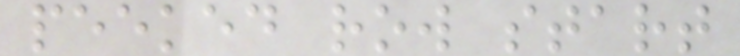peeked row start
